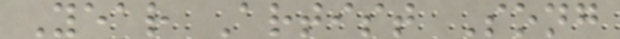Year Artist Song
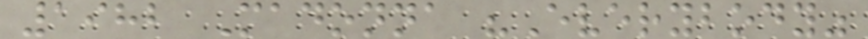1982 Madonna "Everybody"
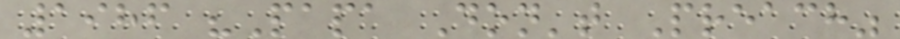1986 "Papa Don't Preach"
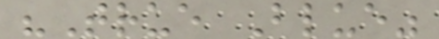"True Blue"
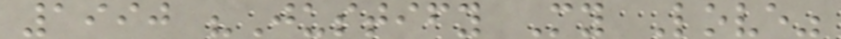1990 "Justify My Love"
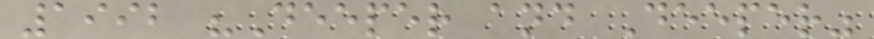1992 "Deeper and Deeper"
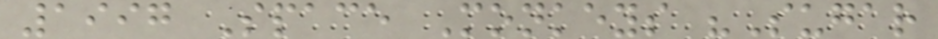1997 Space Monkeys "Sugar
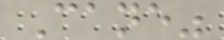Cane"
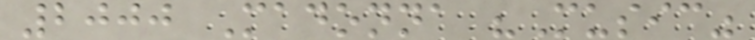2000 Madonna "Music"
